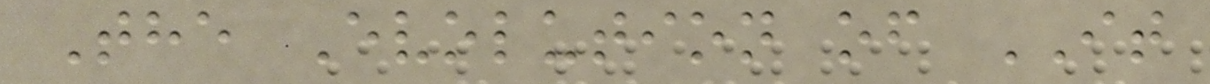The Evolution of IT
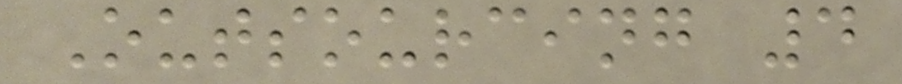Outsourcing 4
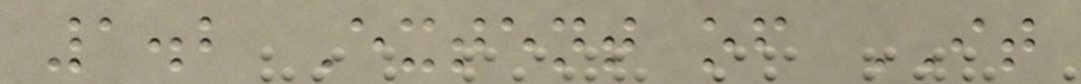1.2 Extent of IT
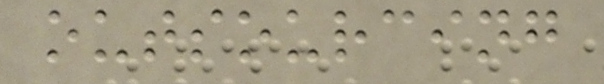outsourcing
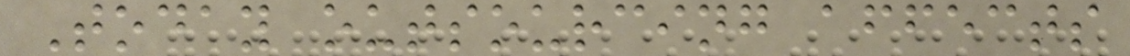Today outsourcing affects
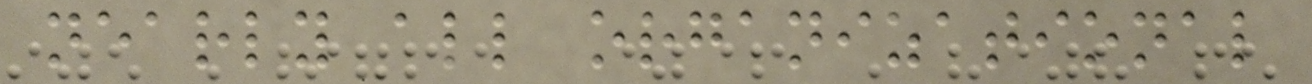nearly all organizational
